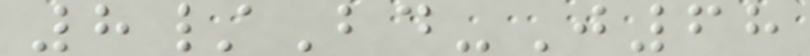8/Bd-J68
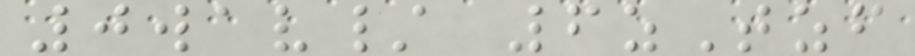0wav/ 6zTzf
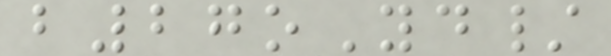b27oYd/
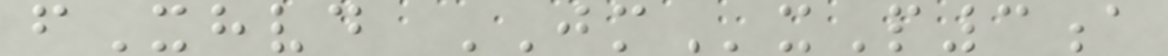fXhvd JMxP3a
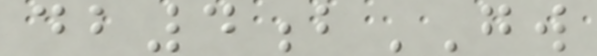db4bGW
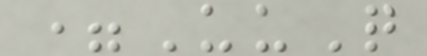=UuQ
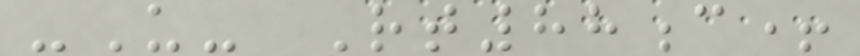-U- Rt88c+
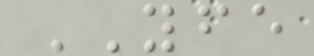YFE
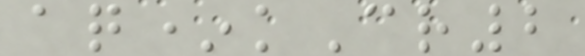aq*kCr2
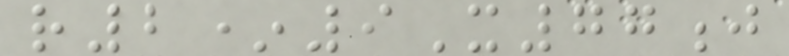r2*9X77j
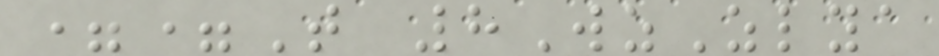==T 8WzZlya
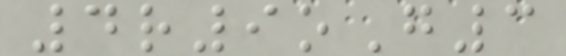4r9oG3
